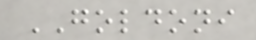GOLDONI
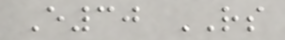E30 RS
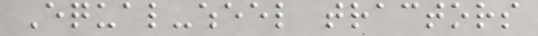Equal-wheel tractors
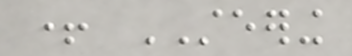+ STEERING
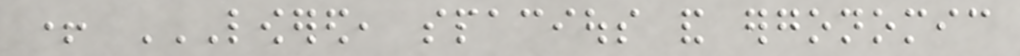+ LOWERED, SPACIOUS AND ERGONOMIC
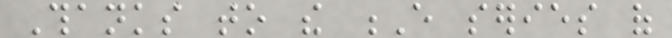Thanks to the E series of
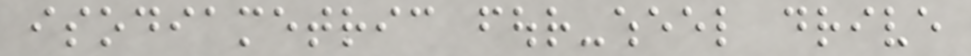isodiametric four-wheel drive
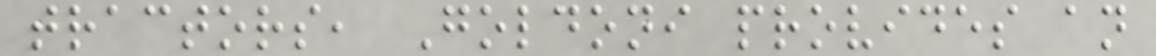tractors, Goldoni provides an
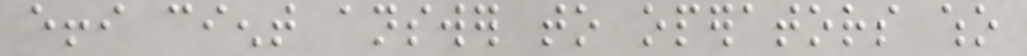effi cient answer to operators who
